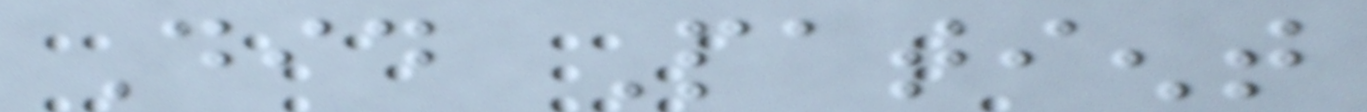Did Patient
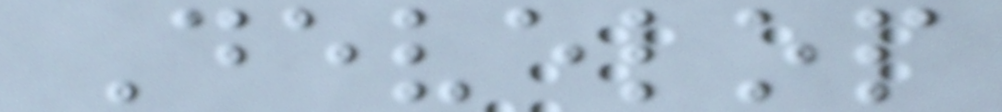Develop
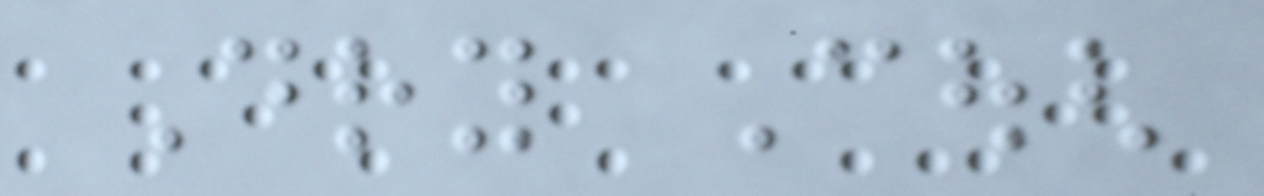Dry Cough
